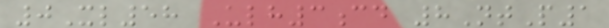0Xl58 Ulh3cd 8NtP1
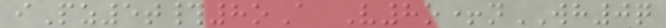iPz5t#8oA V8o+nWH0q
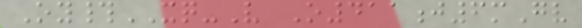Oy#XQ-V O411j6mGv
